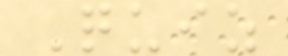Quiz
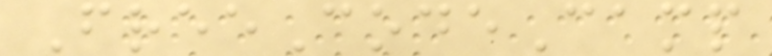FreeCodeCamp
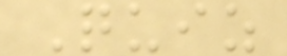Quiz
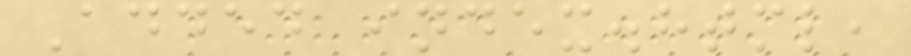Added index.html,
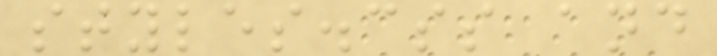styles.css and
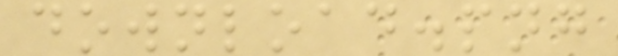download.png
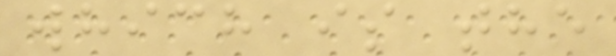which is the
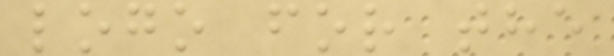logo for the
